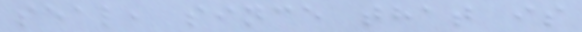seal, since that is
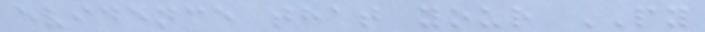evidence that your PY
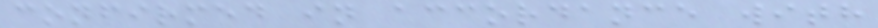confirmed in accordance with
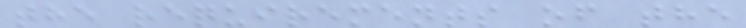the requirements of the
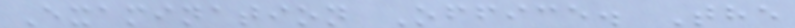Examination Office. The
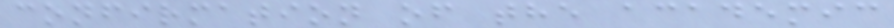confirmation of the academic
